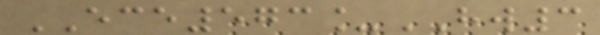ECE573_HW3
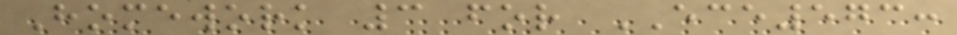Homework 3 for ECE573:
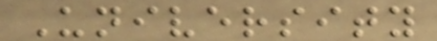University
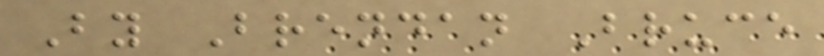By Brendan Bruce
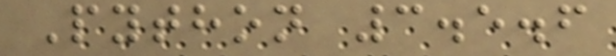Python 3.5.6
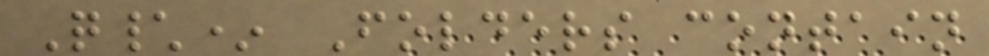Q\* Folders contain
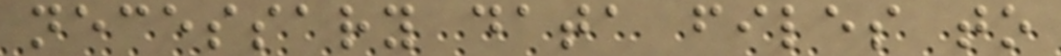necessary data files to
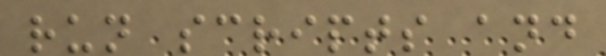run scripts and
